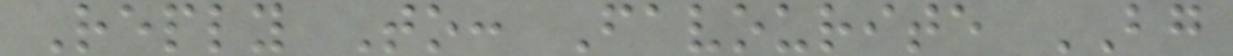Reply To: Favourite BG
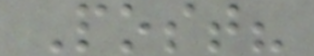Post?
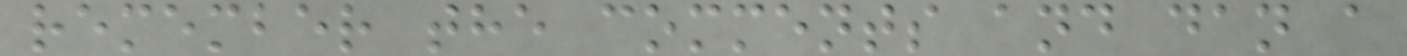remember the comments and dan a
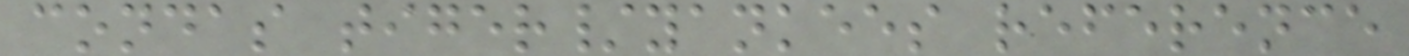condas tiger/yankees reference
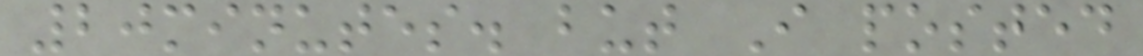20minutes. but I posted
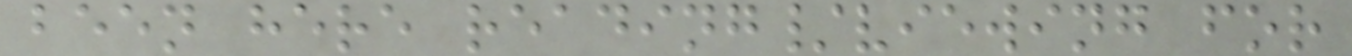been here reading/viewing for
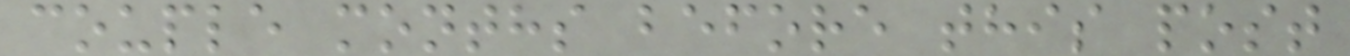couple months before this post
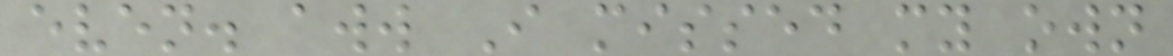even. aww I missed my own
